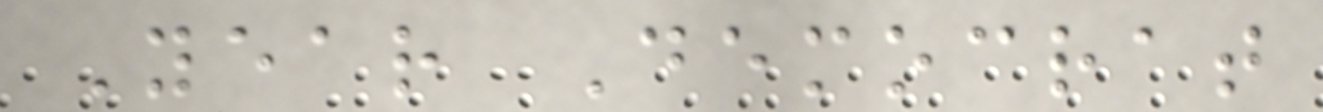Year Democrat
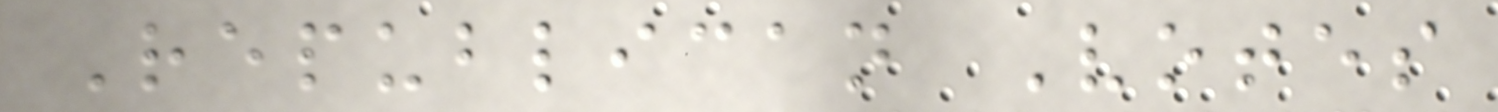Republican Votes
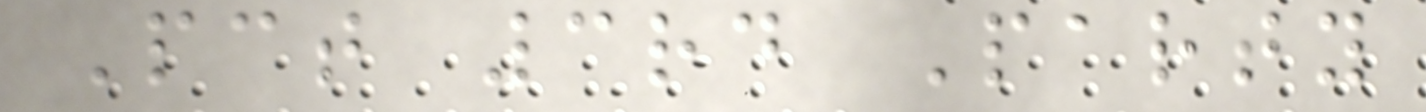Pct 3rd Party
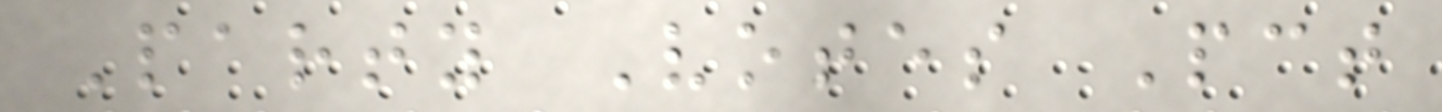Party Votes Pct
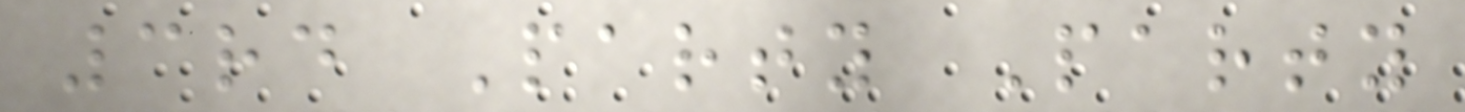3rd Party Party
